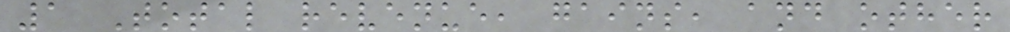1 Total revenue, gains, and other
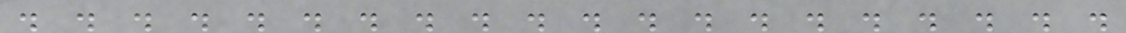. . . . . . . . . . . . . . . . . . . .
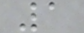1
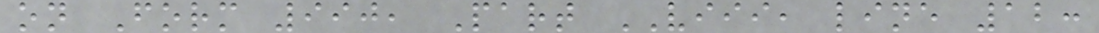on Form 990, Part VIII, line 12:
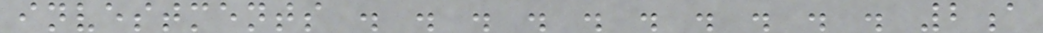investments . . . . . . . . . . 2a
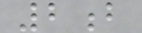2b
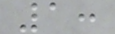1:
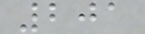201
